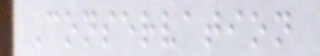Conservation
